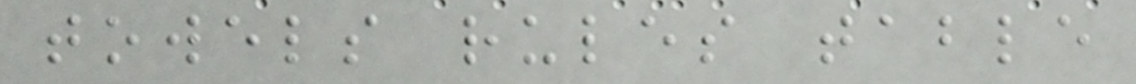towels rules table
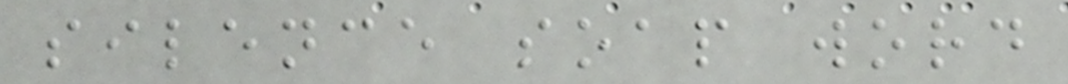silence soap word
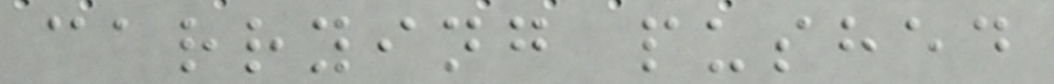carrying pushed
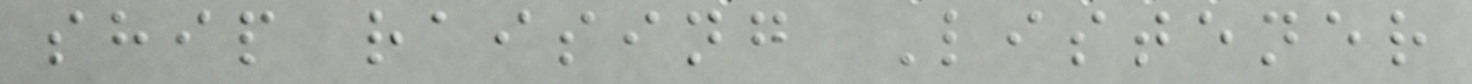ship raising Listener
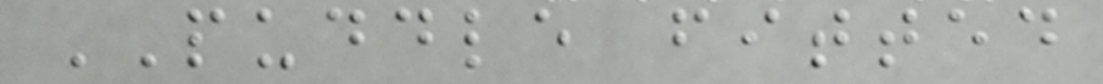PUDDLE fitted
